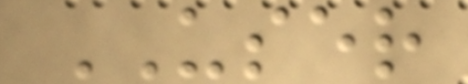USER
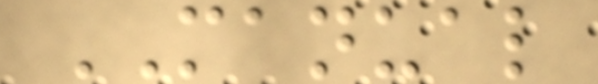MANUAL
